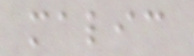malic
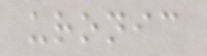uronic
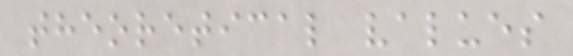theoretical values
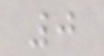0
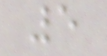5
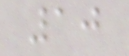10
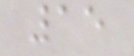15
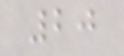20
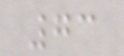73
